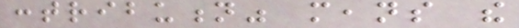contribution" means the
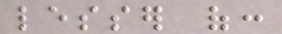lesser of:
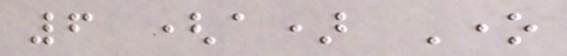6 (a) One
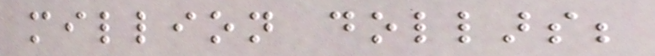million dollars;
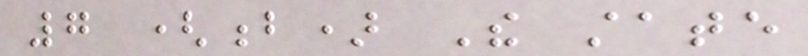7 (b) The state
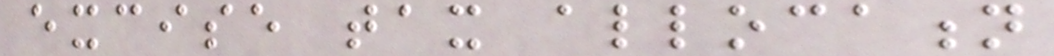excise tax allocation
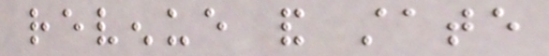revenue and state
